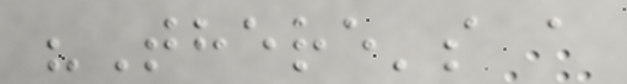"There's a
